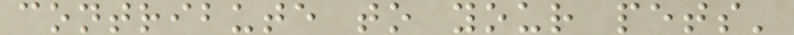contribute to your pets'
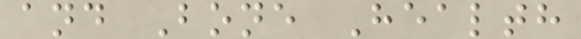and Bone Health
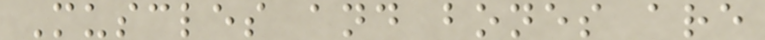Muscles and bones are
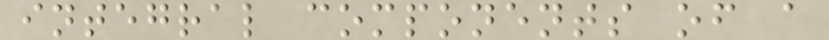integral components of a
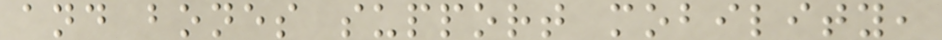and bones support mobility,
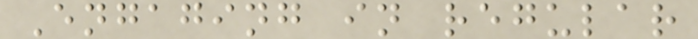Engaging in regular
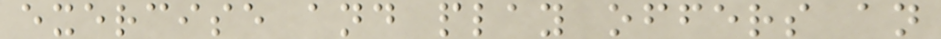exercise and play offers an
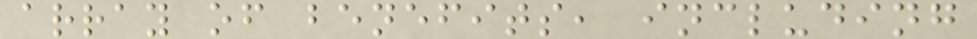array of benefits, including
